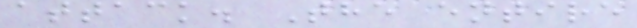attack. The entire
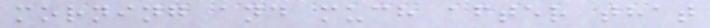morning and much after that
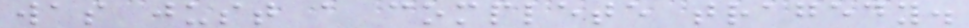was just a complete tragedy.
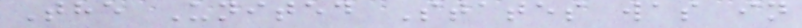The United States was in
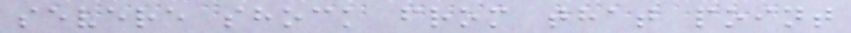severe shock from that point
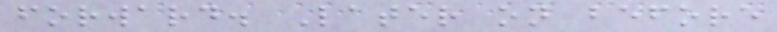forward. Later on before
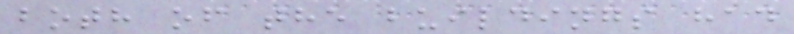both of the buildings had
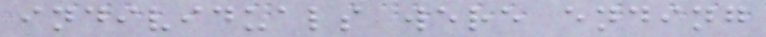individuals were ending
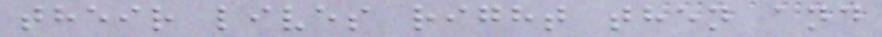their lives right then and
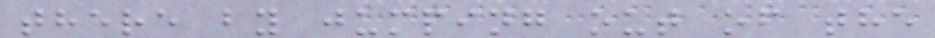there by jumping out of the
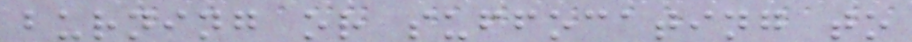burning or suffocating to
